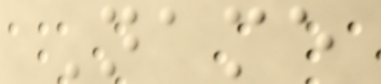Name
